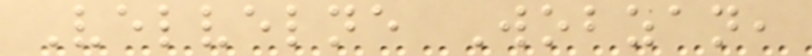Velvelne Wobzan,
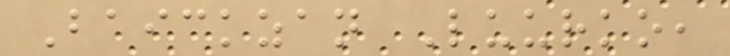Baickzan Luurko,
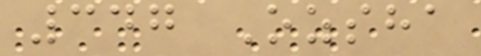347 Ozsha
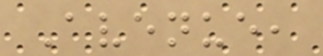Avenue,
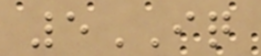5IQ
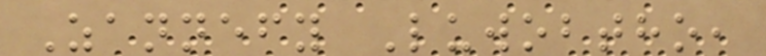Zannefy Luwobtho,
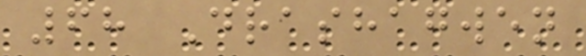68 Drashagwen
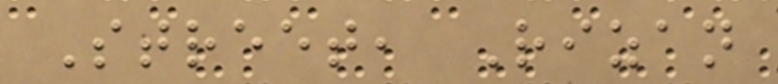Street, Rizan
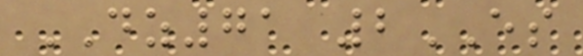DZ71 2ES
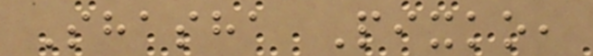Shasha Pixko,
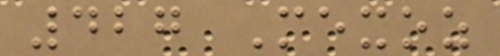427 Mexoz
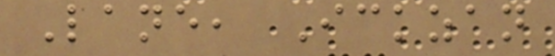Lane, Ickzan
